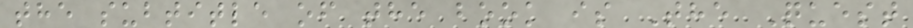the subtitle of the book is The Quest
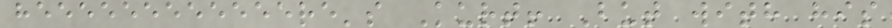heeeeeeeeeeeere's Kurt! But with his
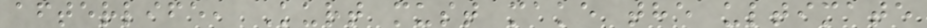afterlife, Kurt must make the ultimate
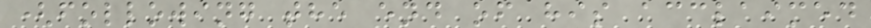(following the end of his acclaimed
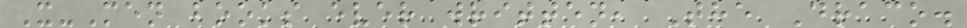X-Men books ever written, The Draco.
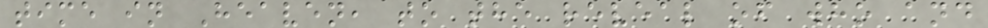time in Heaven, to the reveal of who and
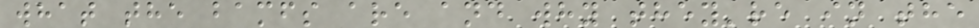what the bamfs are and why they're in the
